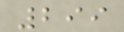299
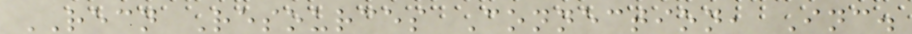RECN Resources Connection, Inc.
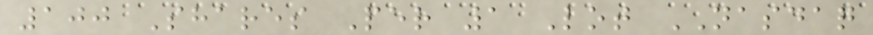100 Shares Per 1 Lot NASDAQ
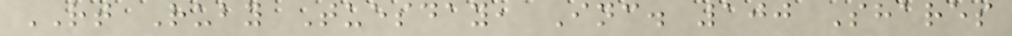RT Ruby Tuesday, Inc. 100 Shares
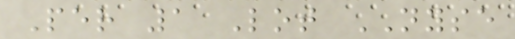Per 1 Lot NYSE
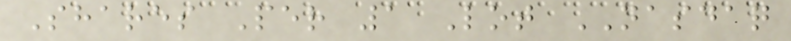Shares Per 1 Lot NASDAQ
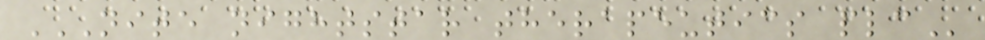NITE NIGHTSTAR THERAPEUTICS PLC
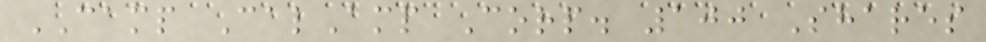CAMP CalAmp Corp. 100 Shares
